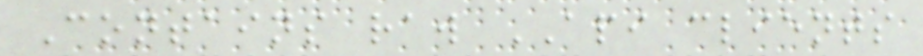Contains raw API clients
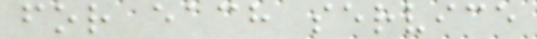for each service
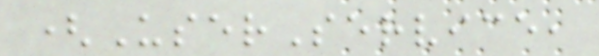(UserService,
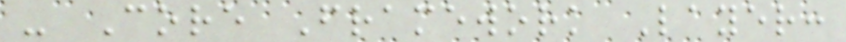- Core Framework Layer:
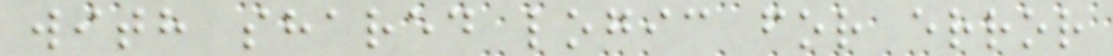with shared logic for error
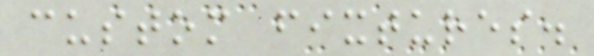custom fixtures.
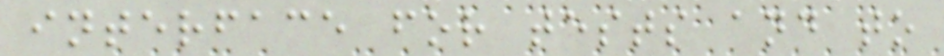interface for tests and to
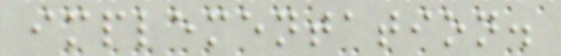implementation.
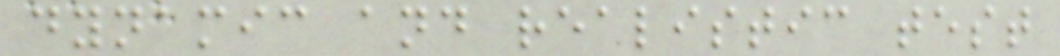dynamic and realistic test
